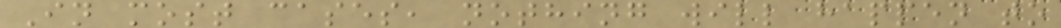In most cases, nothing will happen to
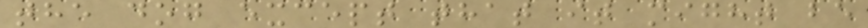the dog except that it might be
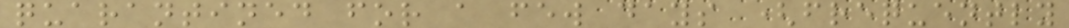quarantined for a few days (frequently
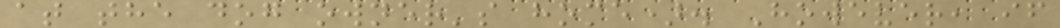at the dog owner's home). However, if
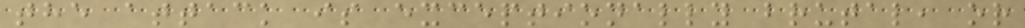the attack is exceptionally brutal, or
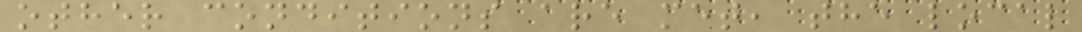other conditions are met, the local
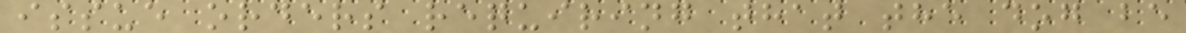issue orders requiring that the dog be
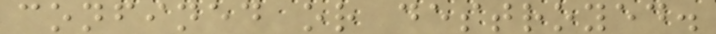confined or destroyed.
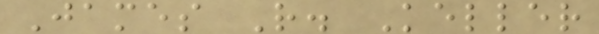James R. Keller
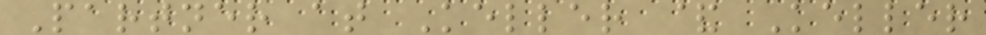Partner at Keller & Keller
